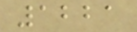1221
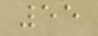55
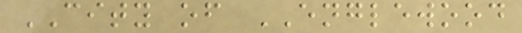CITY of ENGLEWOOD
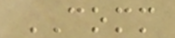COMM
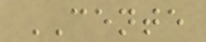CENTE
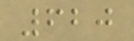620
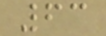63
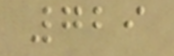729
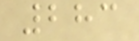283
